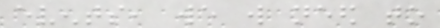events, we will need to
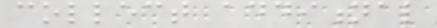collect additional
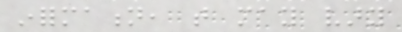information, that may vary
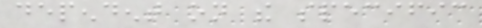dependent on the specific
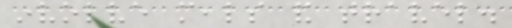involve meals and travel.
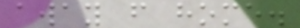away from home.
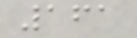161
